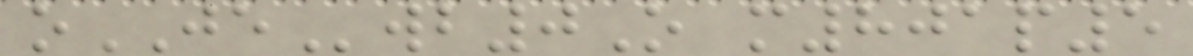oJEwb0O m801p5
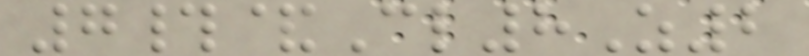7#&Cl8Z2
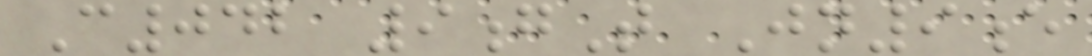C042 9gT Jn9e
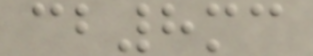cb8mc
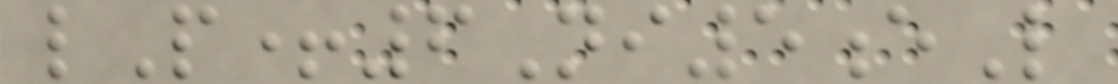lP+6Ni5eL
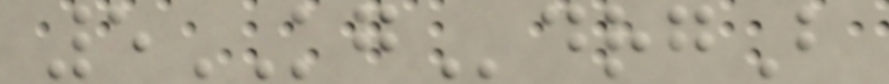5KGdrgB
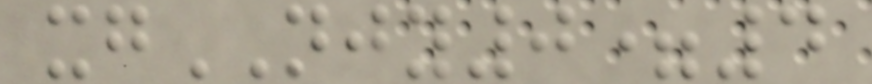xgNJY0=4
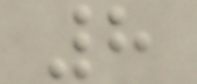8
